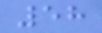58
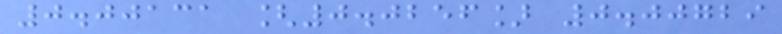0.00131 [0.0256] 0.00729
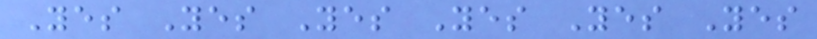Yes Yes Yes Yes Yes Yes
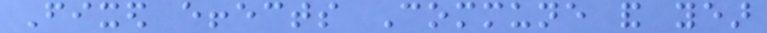Fixed effects Commune and year
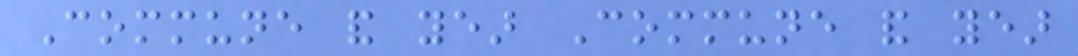Commune and year Commune and year
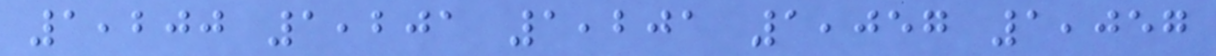1,200 1,201 1,201 1,057 1,057
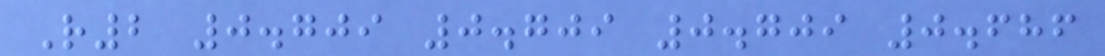R2 0.709 0.709 0.709 0.686
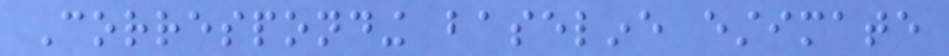Corresponding baseline estimate
